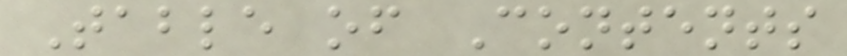Table of Contents
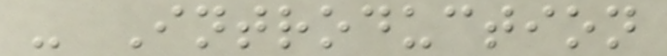- Introduction
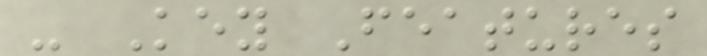- Key Features
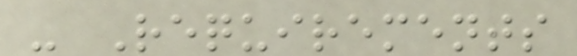- Requirements
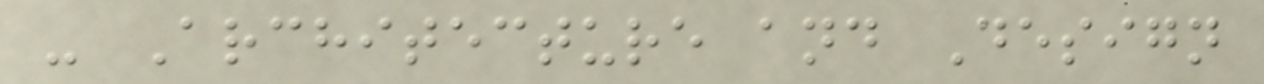- Architecture and Design
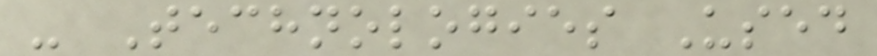- Technologies Used
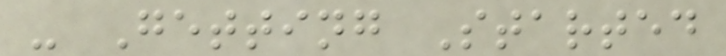- Getting Started
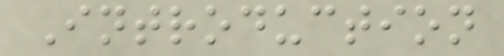Introduction
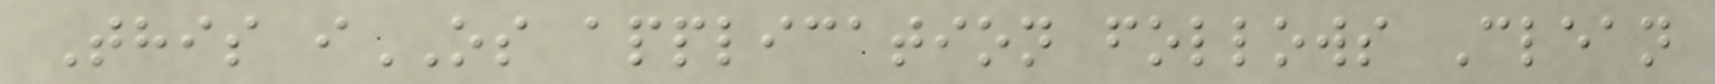This iOS application follows Clean
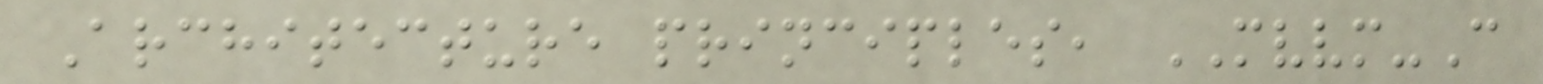Architecture principles, MVVM-C
